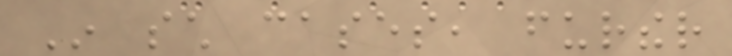In such cases, further
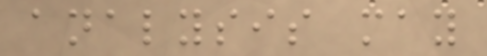analysis may
